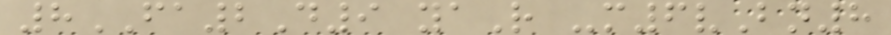8FA2D9 yaR -m6vBn8
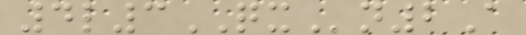4l3QXn2A
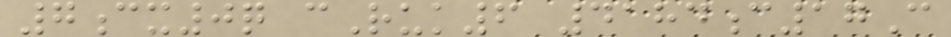7cx0q cRuk6 4184c17C
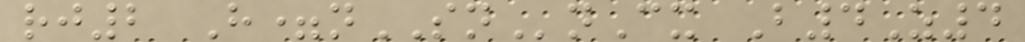rj2 H=nSNnCx B4Z4
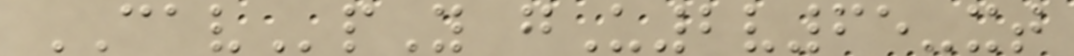CAVpY gU2v65-xt
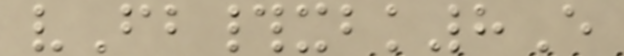vFb#xbk8E
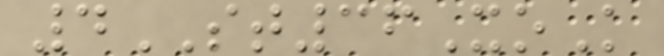4ST36XoK
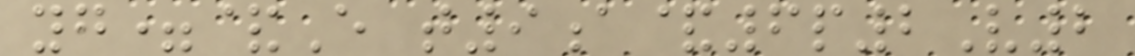yg=&E t9a&6p2V2
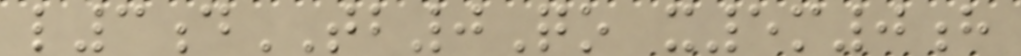l3dTB0Qo x5m0h
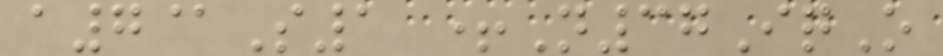a7@S1 +N37IqO
